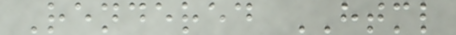Rendered HTML
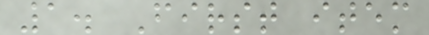1. First item
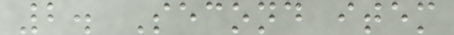2. Second item
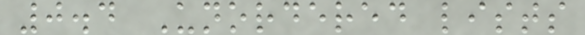0.4 Unordered lists
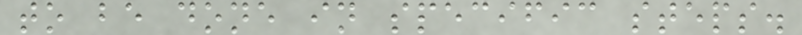to be done in specific steps.
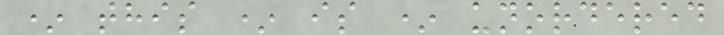* this * is * unordered
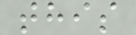this
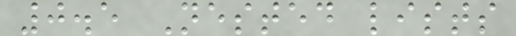0.5 Nested lists
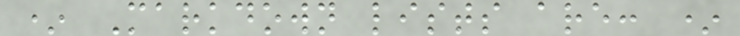* Markdown lists are: *
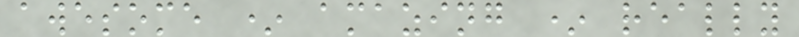awesome * amazing * really
